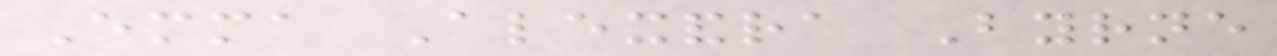Emma Alexandra Byrne
